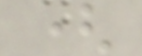(
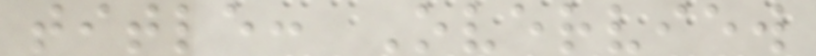title: Overview
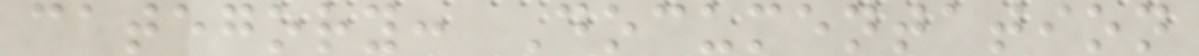category: Documentation
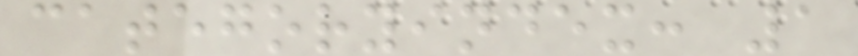categoryindex: 1
